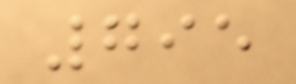795
